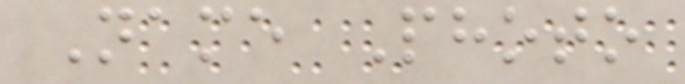Name Photo
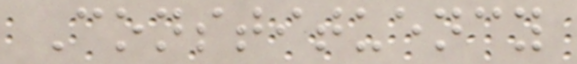Constituency
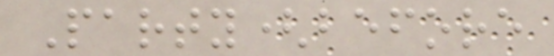Party(before
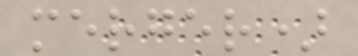merger)
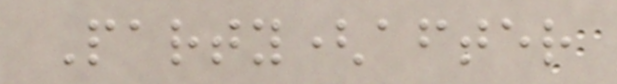Party(after
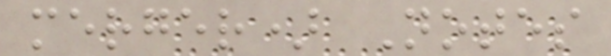merger) Notes
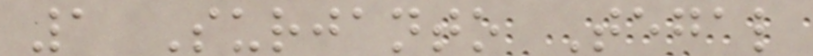1 Surjanto Tegal
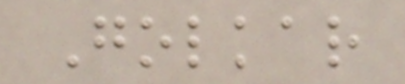Golkar
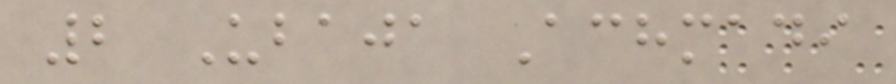2 Ubaja Achmadi
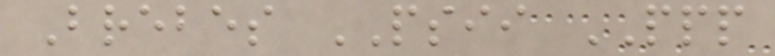Brebes PSII PPP
